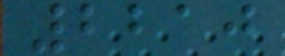2210
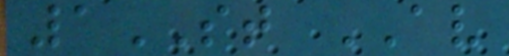1ST AV
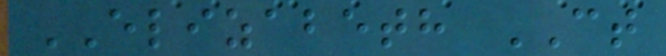ELIZABETH CT
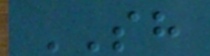SH
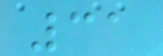31
